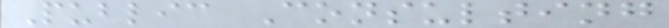Public Consulting
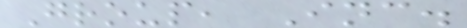Group, Inc.
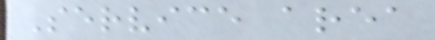Service area
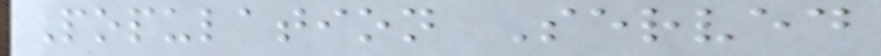Population Served
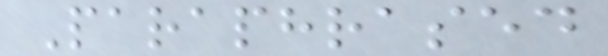Paraphrased
